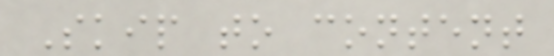Skip to content
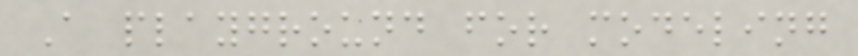A playground for modeling
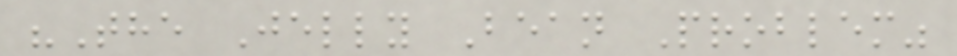"The Jelly Bean Problem"
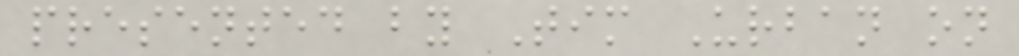presented by Tim Urban on
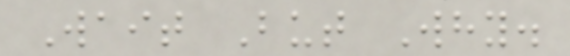Wait But Why.
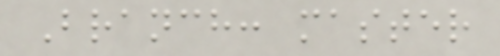Branch: master
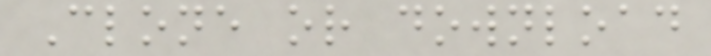Clone or download
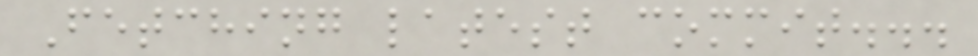Fetching latest commit...
